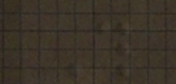This
